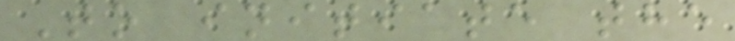To initiate the
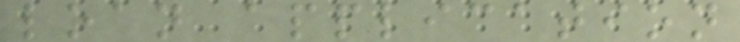loan application
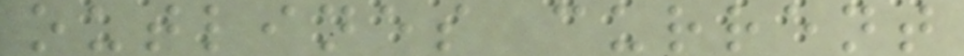outlines current
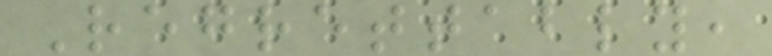Regrettably,
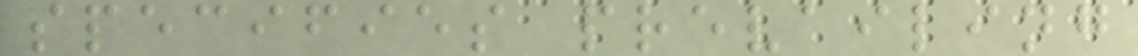specifies prevailing
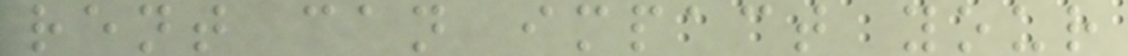rent can impact your
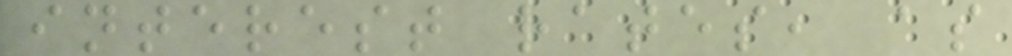interest rates, as
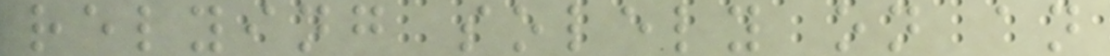relying solely on an
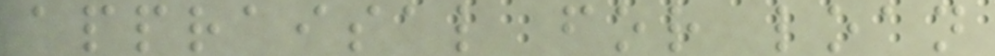appraisal for loan
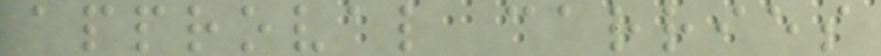approval carries
